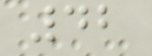42
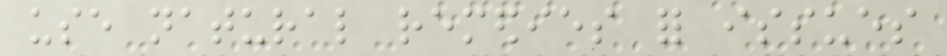use natural remedies for issues
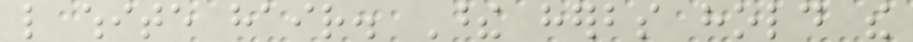like white hair. These herbs hold the
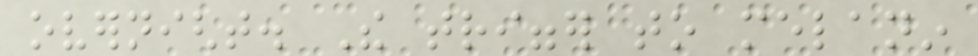overnight. The trigger to melanin
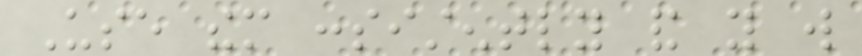Use them consistently and you will
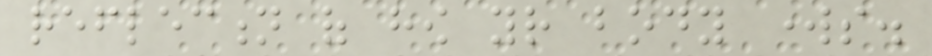reflection of how your body works.
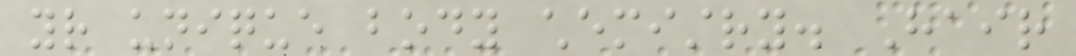your unique body chemistry. Hair
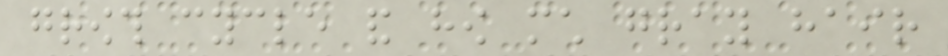growth cycle and how much gray hair
